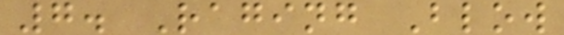7. Raging Blow
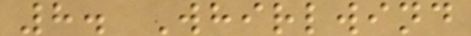8. Whirlwind
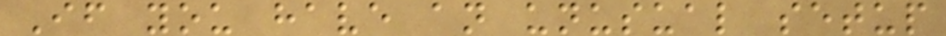If you have an unusual setup
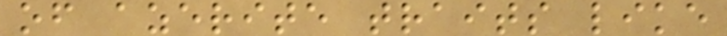of azerite traits like
